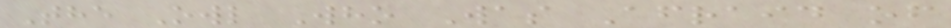The Owl Who Was Afraid of
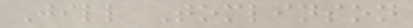Jill Tomlinson
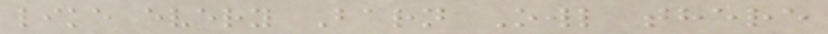like every Barn Owl there
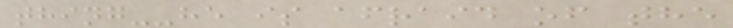thing--he is afraid of the
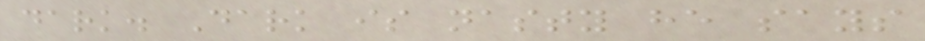dark. Dark is nasty he says
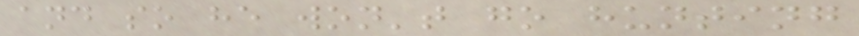and so he won't go hunting
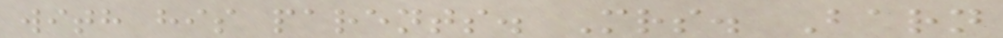with his parents. Mrs. Barn
